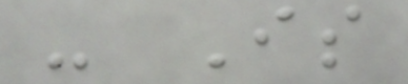- Is
